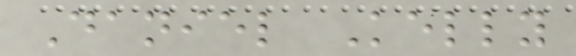Daniel Kelly
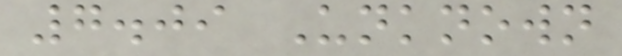7.09 Unknown
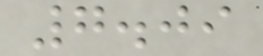7.09
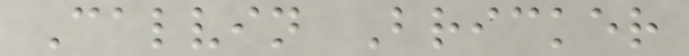Calvin Bricker
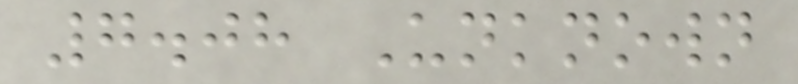7.08 Unknown
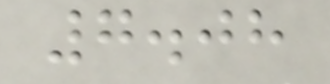7.08
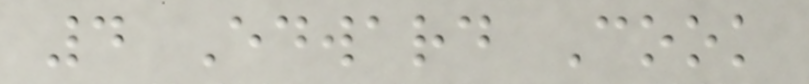4 Edward Cook
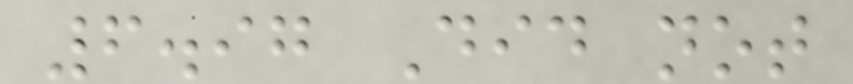6.97 Did not
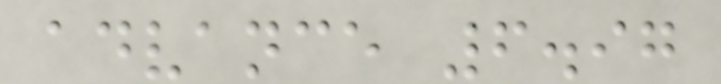advance 6.97
